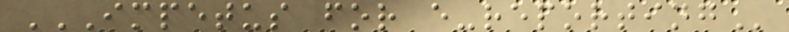IMPETUS FOR E-REPORTING
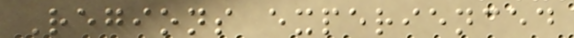Regions experienced
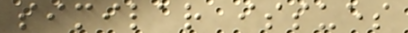similar issues
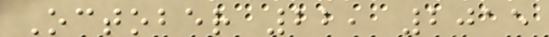October 22, 2015
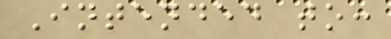Intended to:
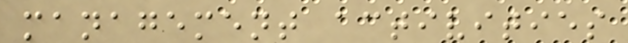management activities
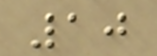10
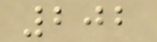202
